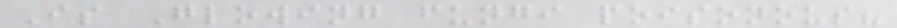Is Glowing fungi poisonous?
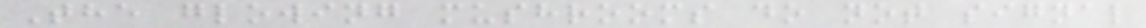The glowing mushrooms do not signal
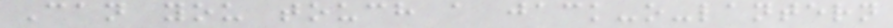Can you touch a jack-o-lantern
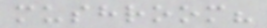mushroom?
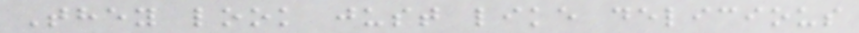They look just like delicious
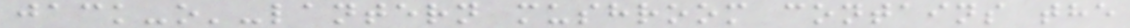jack-o'-lantern mushroom contains the
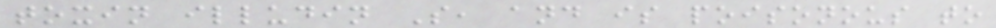toxin illudin S, and is poisonous to
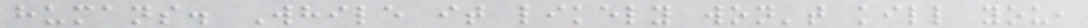humans. While it likely won't kill you,
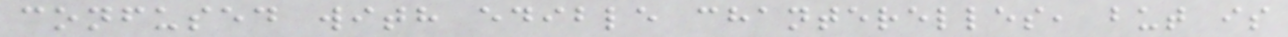confused with edible chanterelles, but is
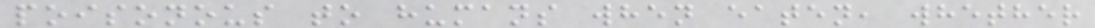poisonous to humans when eaten, whether
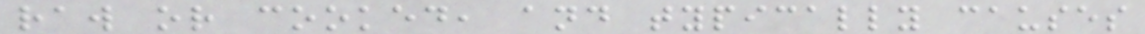raw or cooked, and typically causes
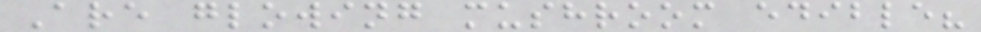Are glowing mushroom edible?
